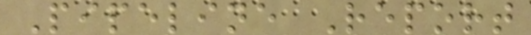Pipeline Report
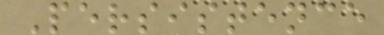Persistence
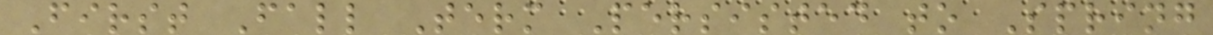First Fall Term Persisted to Spring
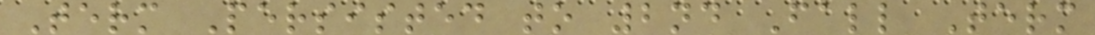Term Persisted to 2nd Fall Term
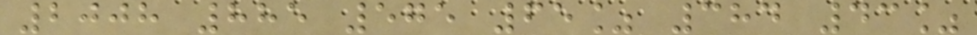2008 885 575 65% 384 43%
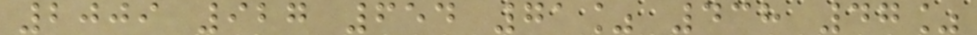2009 927 654 71% 438 47%
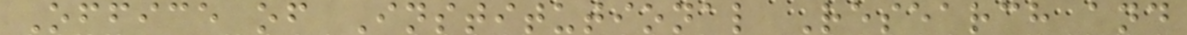Office of Institutional Research and
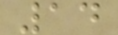14
